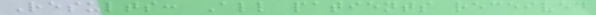Results: All patients received
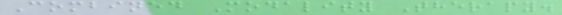Combined Modality Therapy.
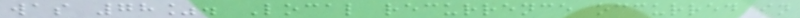was 78%. Local recurrence occurred in
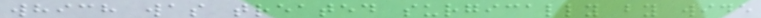which was treated surgically by wide
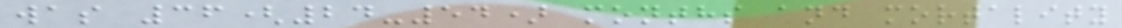was 36(24-54) months and mortality
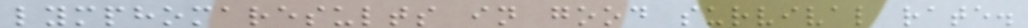lymphomaresults in good survival rate.
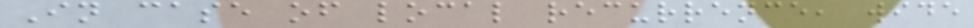In case of local recurrence, wide
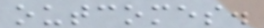outcomes.
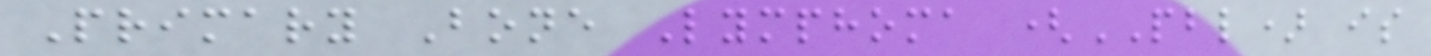Primary Bone Lymphoma (PBL) is
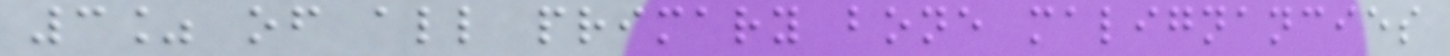3% of all primary bone malignancies
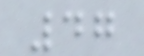47
